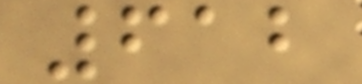612
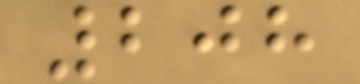208
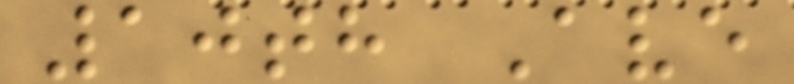10th Ave
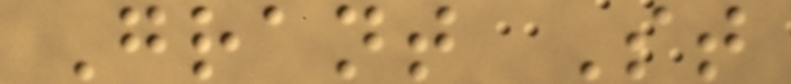Grant St
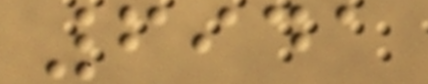6941
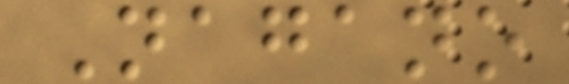Nagano
